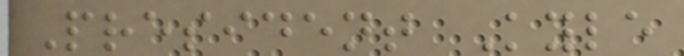President Kyle
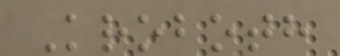Kroboth
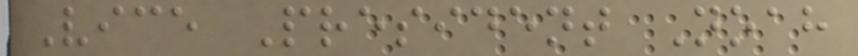Vice President Noah
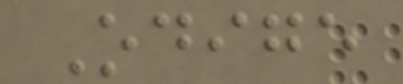Odige
